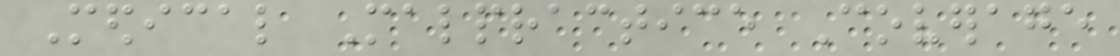Medical Malpractice Coverage
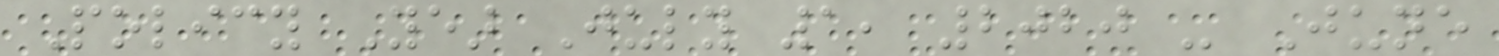Policy Year July 1, 2020 - June
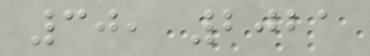30, 2021
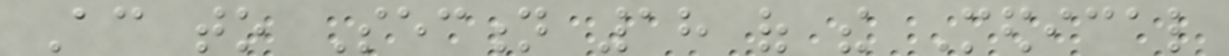According to Section 18 of the Medical
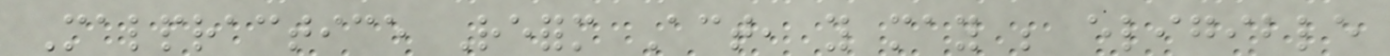Malpractice Reform Act, you may be eligible
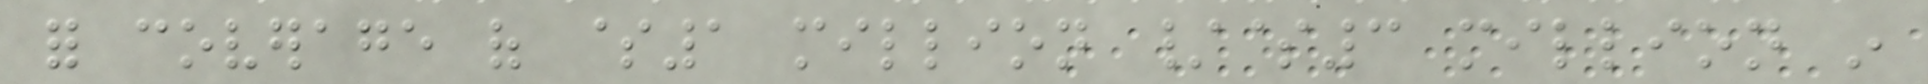for coverage of $1 million /$3 million in
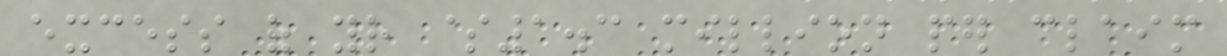excess of your $1.3 million per claim
